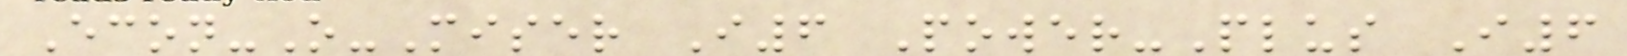Econ-O-Miser I6 Power-Plus I6
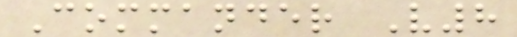Commander V8
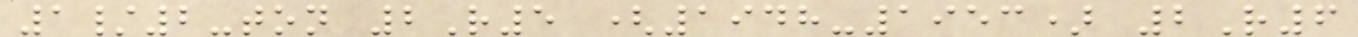1/2-ton 2R5 (1948-1953) 2R6
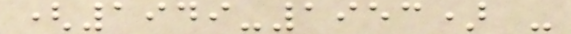(1949-1953) -
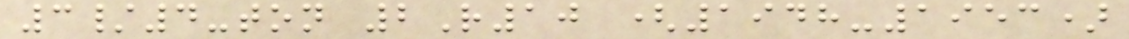3/4-ton 2R10 (1948-1953)
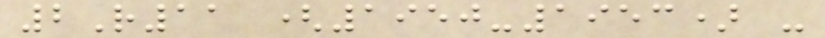2R11 (1950-1953) -
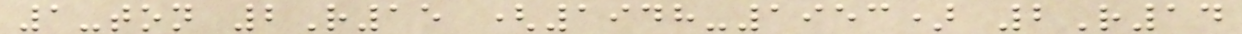1-ton 2R15 (1948-1953) 2R14
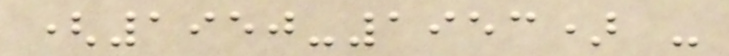(1950-1953) -
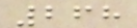268
